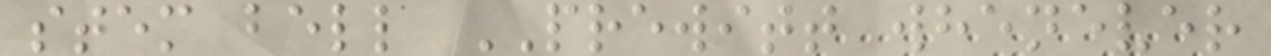stem bell PREWITT whenever
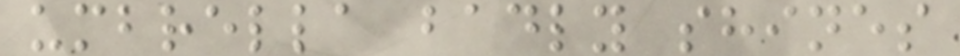umbrella badly shines
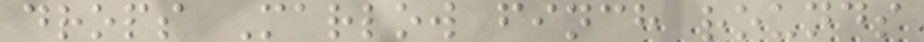drops Marlow finch rounds
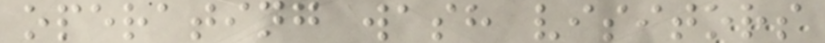operating wash visitors
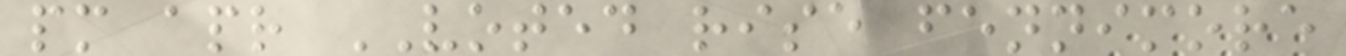pm apr VOTED rise fennimore
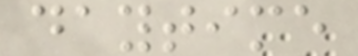daytime
